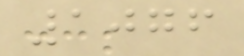1076
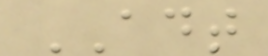ADT
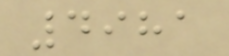4981
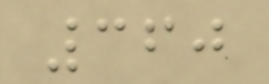360
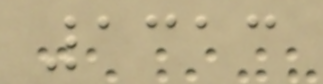1313
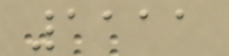1111
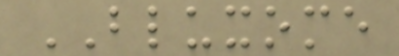BLUXOME
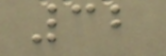32
